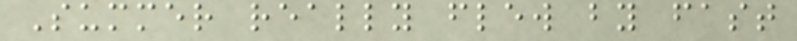Summer really flew by fast
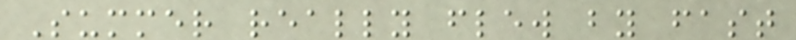Summer really flew by fast
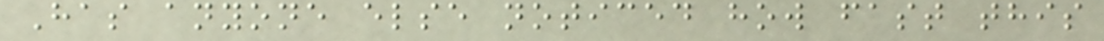Has anyone else noticed how fast this
